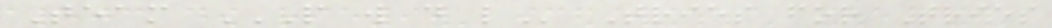Team P W D L Tries for Tries
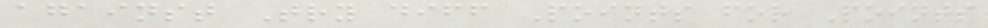against Try diff Points for Points
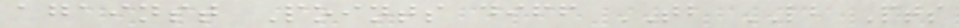against Points diff TB LB Pts
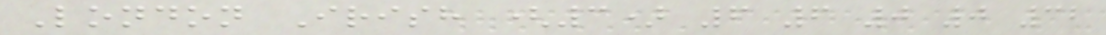London Irish (3) 6 6 0 0 32
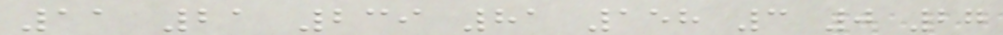11 21 239 81 158 3 0 27
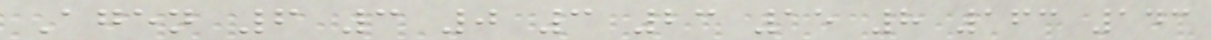Agen 6 3 0 3 23 15 8 163 143
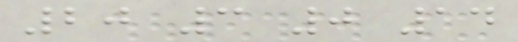20 3 0 14
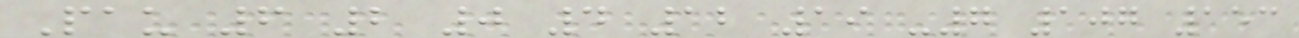Pau 6 2 0 4 12 19 -7 107 153
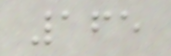165
